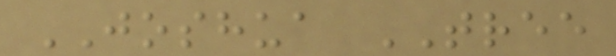JOSHUA TREE
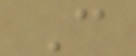C
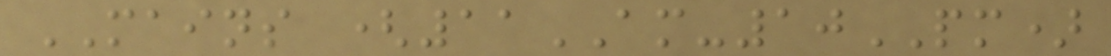MAINS (11AM-10PM)
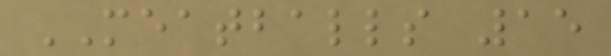MEATBALLS 15
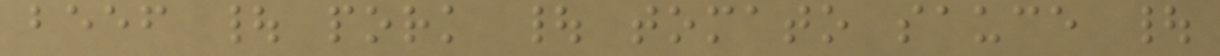beef | pork | tomato sauce |
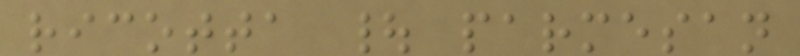ricotta | parmesan
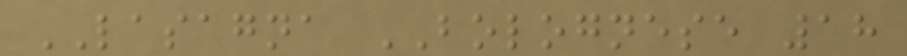LASAGNA BOLOGNESE 18
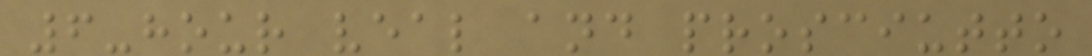6-hour veal and prosciutto
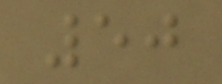50
